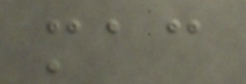mac
